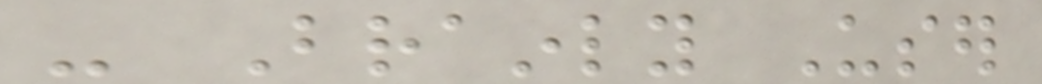- Brainly User
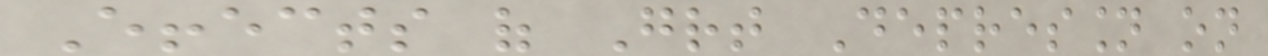Effects of Great Depression on
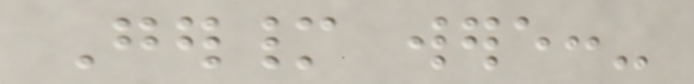Germany were:-
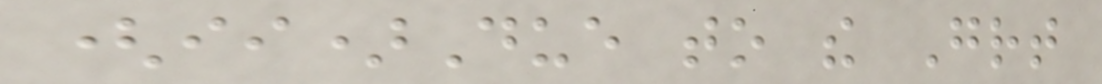(ii)Due to the Great
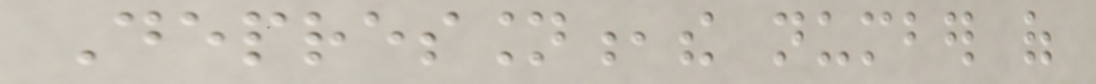Depression,the number of
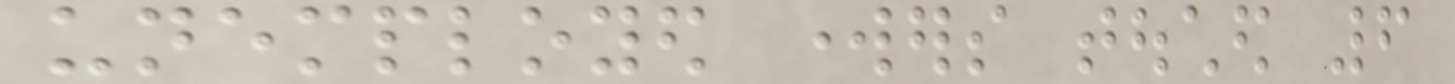unemployed workers touched 6
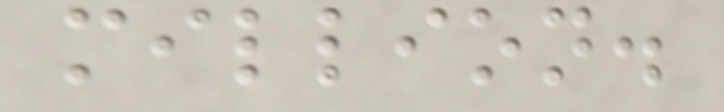million.
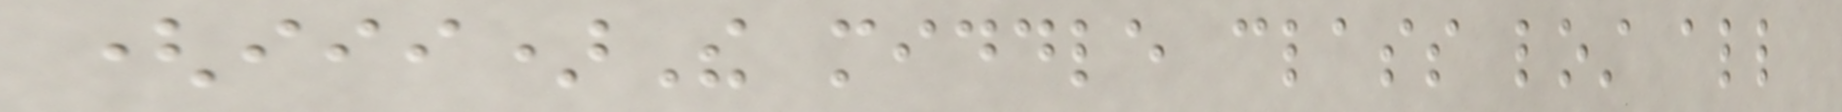(iii)The middle class lost all
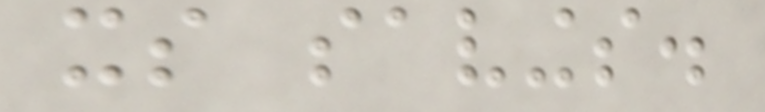its savings.
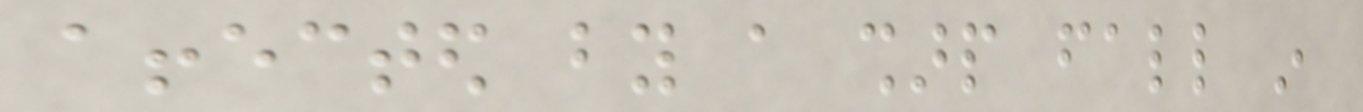affected by a sharp fall in
